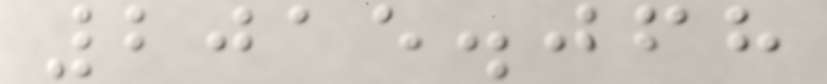2015.068
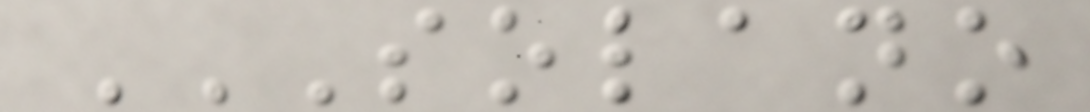SOLANO
